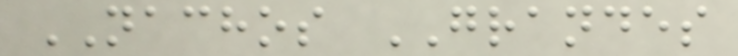NACHOS GRANDES
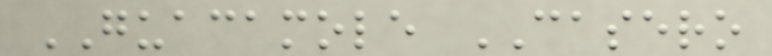GUACAMOLE CASERO
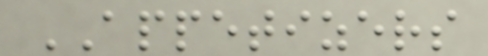APPETIZERS
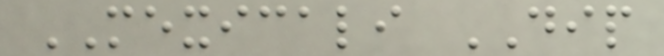MEXICALI DIP
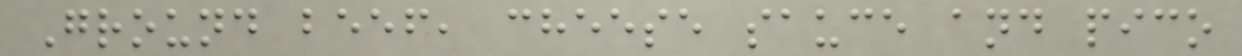Ground beef, cheese sauce and pico
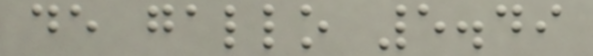de gallo 5.49
